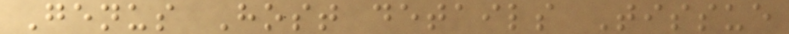Genus Host details Tissue
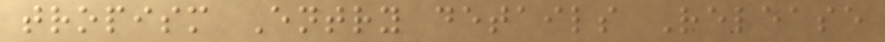tropism Entry details Release
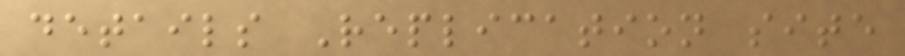details Replication site
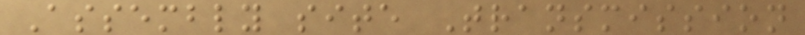Assembly site Transmission
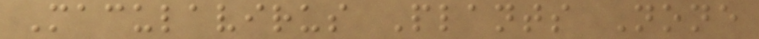Maculavirus Plants None
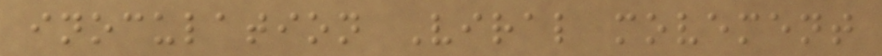inoculation Viral movement
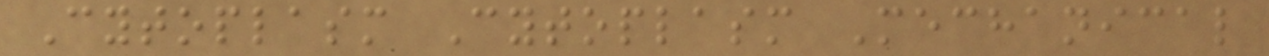Cytoplasm Cytoplasm Mechanical
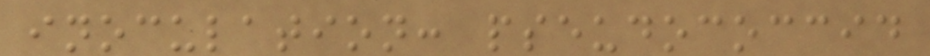inoculation: pseudococcid
